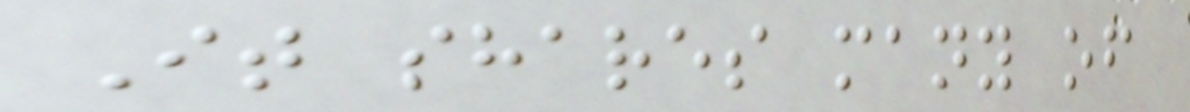It shares many of
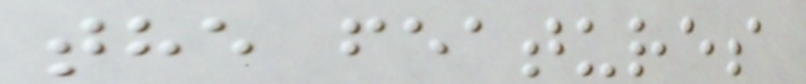the features
